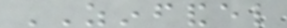ZINFANDEL
